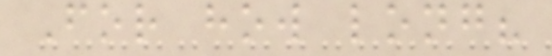For how long?
